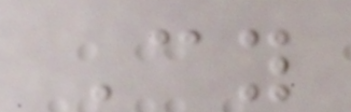Cy
